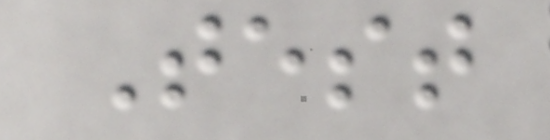Test
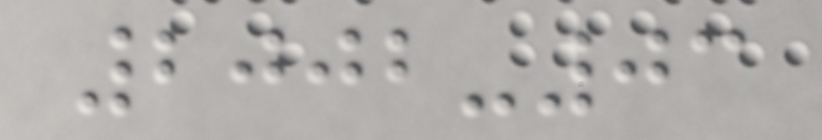2002-03
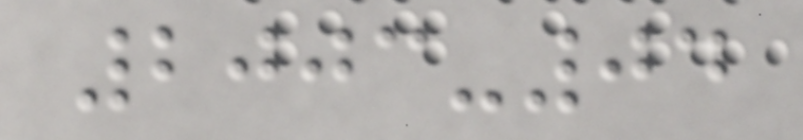2003-04
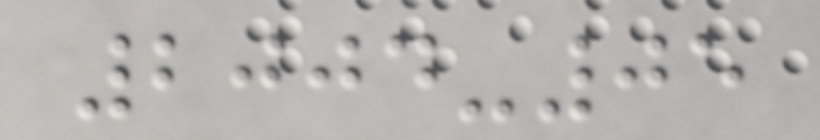2004-05
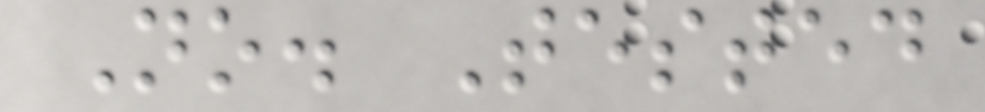No. Tested
